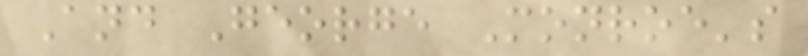And George Monroe's
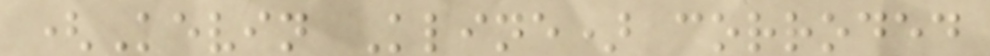(Kevin Kline) corroded
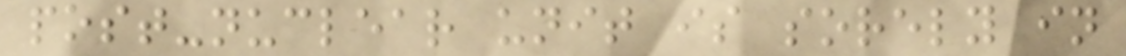post-nuclear unit is sorely in
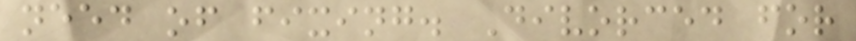need of fixing. Divorced for
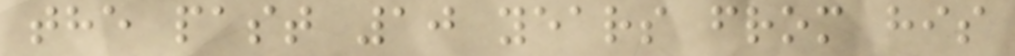the past 10 years from his
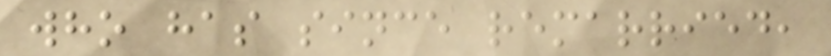who has since remarried,
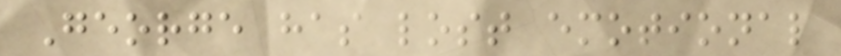George has lost emotional
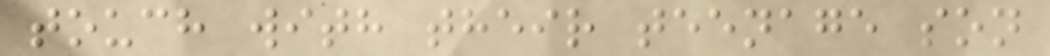touch with their teenage son
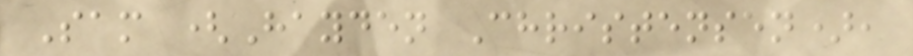Sam (Hayden Christensen),
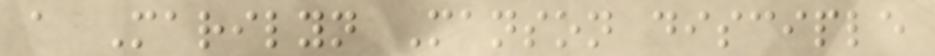a Marilyn Manson disciple
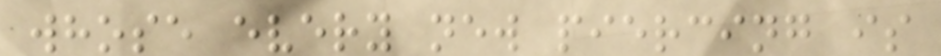whose every new piercing is
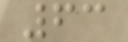63
